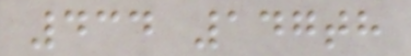434 147th
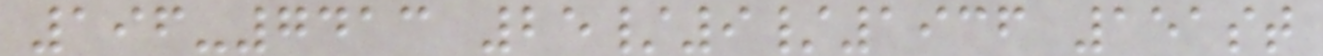196-7413 25/9/1936 151st
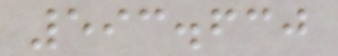593.630
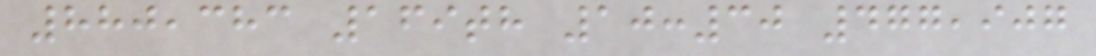880,383 169th 10:30 477,907
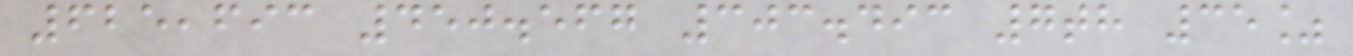625,693 450.567 303.493 7th 35%
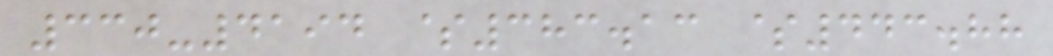330-4194 $383.13 $443.88
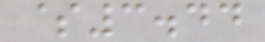$3.44
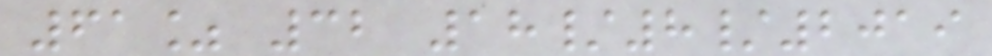61% 32 18/8/2019
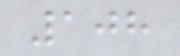108
